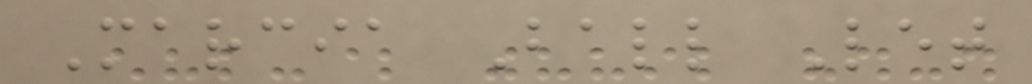Marcia Ball Let
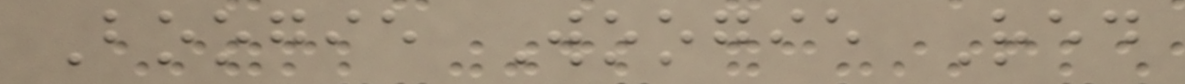Boogie Woogie Red
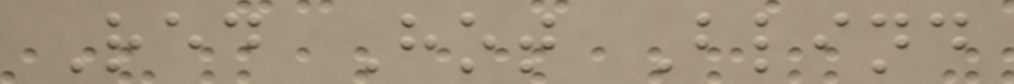Red Hot Blind
